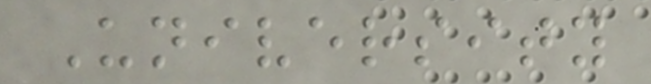University
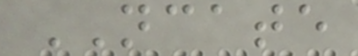NCATE
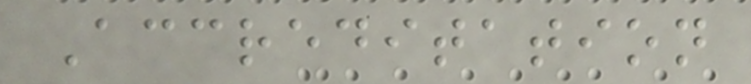Accreditation
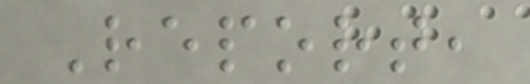Report,
